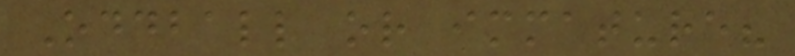Oddball or immature?
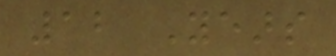12 Years
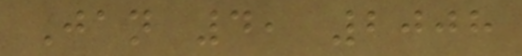Jan 4, 2008
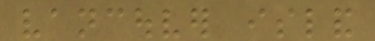vancouver island
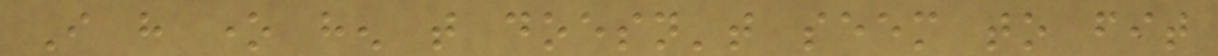I have one hen that doesn't seem to fit
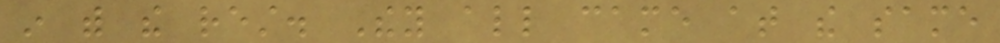in with the rest. They all came at the same
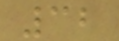32
